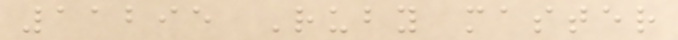11295 Ruby master
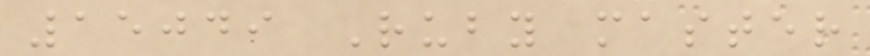15049 Ruby master
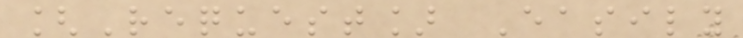[Request] Easily
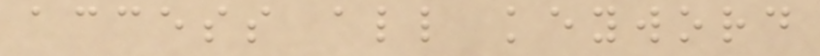access all keyword
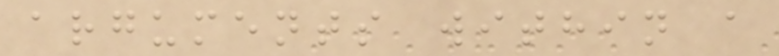arguments within a
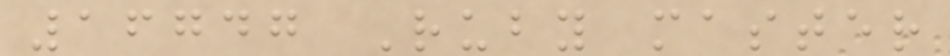16747 Ruby master
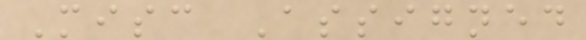Misc Assigned
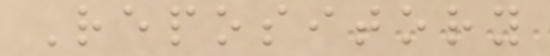Repository
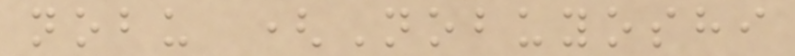nobu (Nobuyoshi
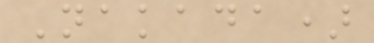Nakada)
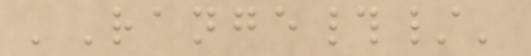'Range#/'
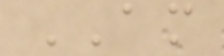AM
